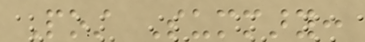Post Summary:
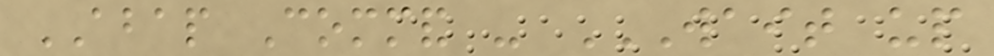ABAP Command - WAIT UP
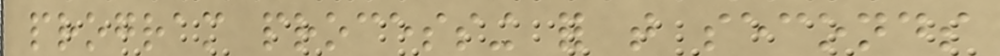program processing for that seconds
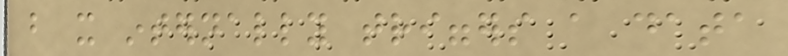but it internally triggers a data
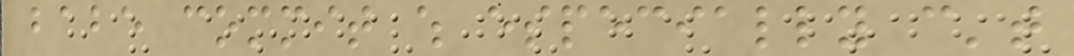babe commit which especially can't
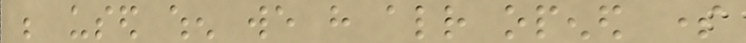be used when we have already opened some
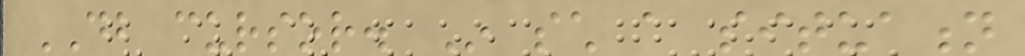DB cursor. In such a situation
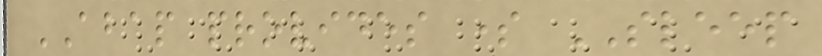ABAP provides some SLEEP
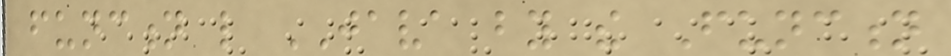function like JAVA by the Function
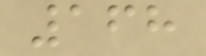168
